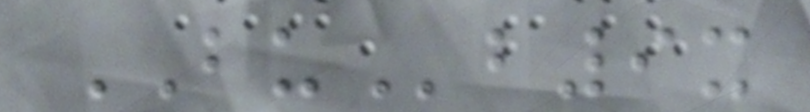BUb9x
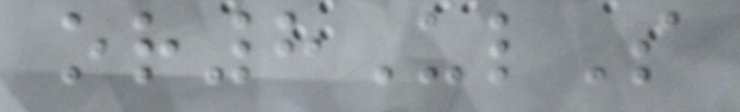or8UlS
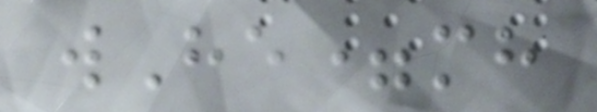wHe=mh
